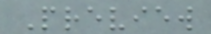Preview
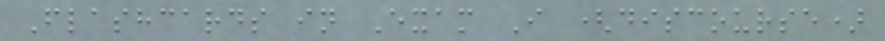Flashcards in Exam I (discourse)
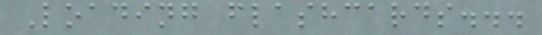Loading flashcards...
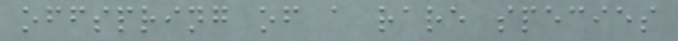offspring of a rare species
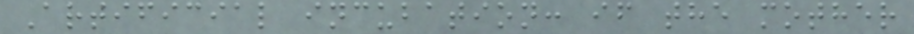Artificial incubation: if the mother
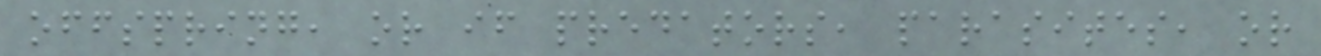offspring, or if predators, parasites, or
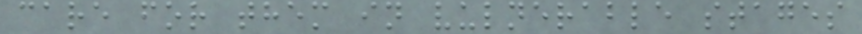care for them in vulnerable stages
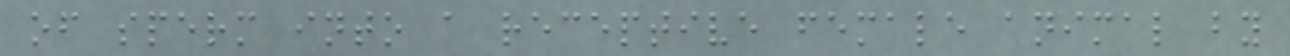of sperm into a receptive female animal by
